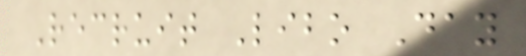Recruit Libo Day
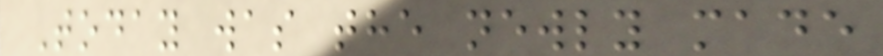Today was the newly made
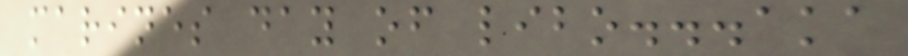marines day of libo...aka
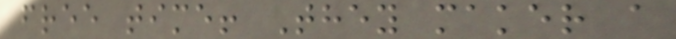free time! They maker a
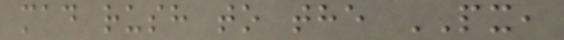mad rush to the PX,
